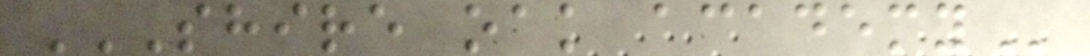SHIRE OAK ACADEMY
